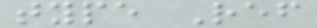type Ref
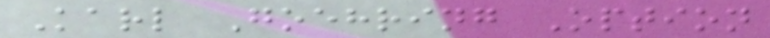Karl Goehring Option
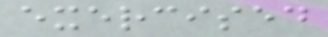exercised
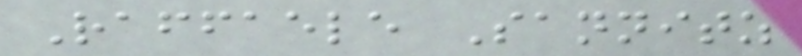Raffaele Sannitz
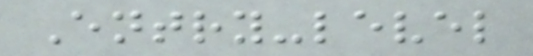Entry-level
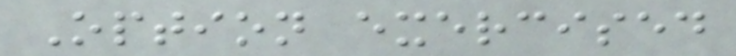Option exercised
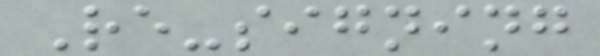Re-signing
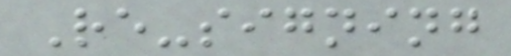Re-signing
